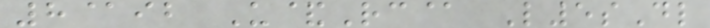8@ib U&Rc@ L5sDl
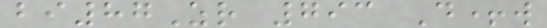bi87Zr 793 D+w
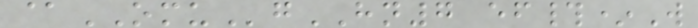@OMUgHN7 ef#*W
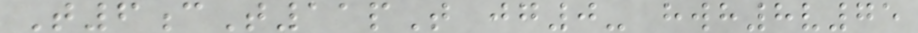T6cT11pT jg0- hwh8v75
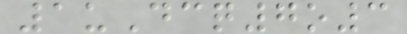1uDcq7o3
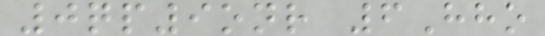0qp9onr 6Hho
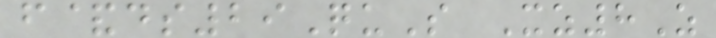f&ds29QuS Xz8Z
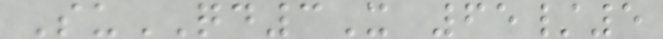SuQD3X 65/5
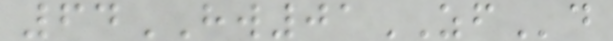64HW01ZFd
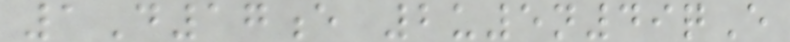1D17e 2u5n49qE
